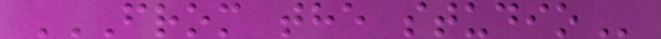FROM THE STUDIO
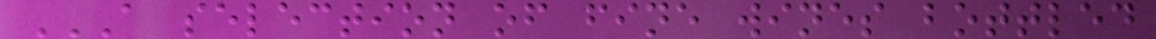A SELECTION OF FINE WINES BOTTLED
